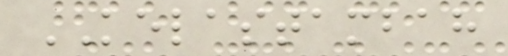KELASTAMBAH
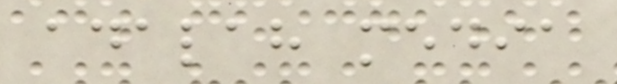adalah media
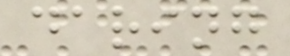daring
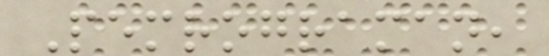Pemrograman,
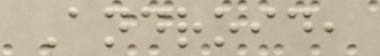Android,
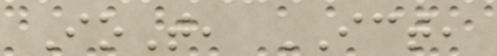IoT, ICT,
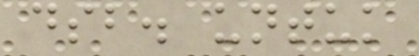dsb. untuk
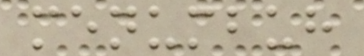menumbuh
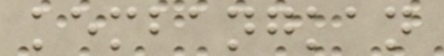kembangkan
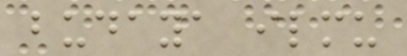budaya ilmu
